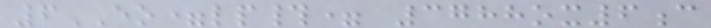6EO=lp#= 3788ox6c
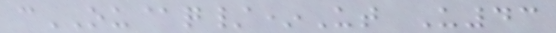cOU@q/*Ut U43
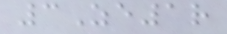3Ze1r
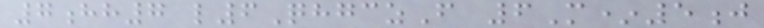7hh7 l6QhgczF 6M*5j
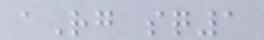aRg sq1
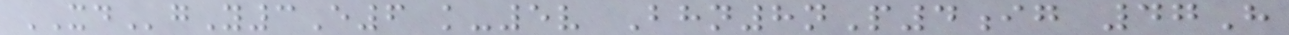XDgY3E6 k-5v Bhn8nP4ig 47H
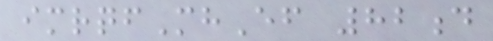imrqfMhEf 82d
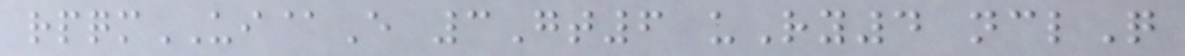rpqmUI@E 3Gt6 uRy4 nclQ
